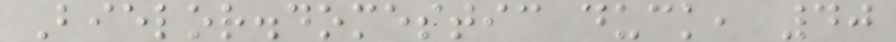Bielor.domestic duck, 40
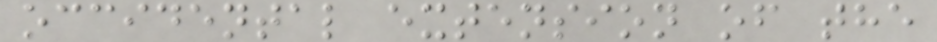occidental extension of the
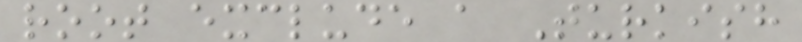root exclude a Turkish
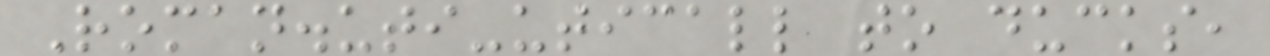Roman.uti-uticall to ducks,
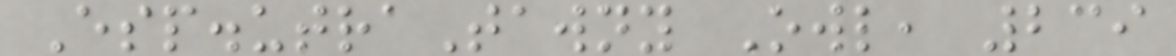Esp.utraTawny Owl, 239
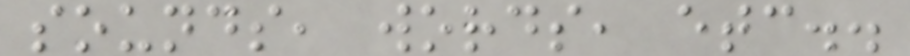sounds, words, etc..
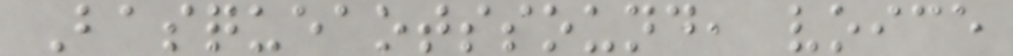Basqueaotssound, voice
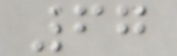67
